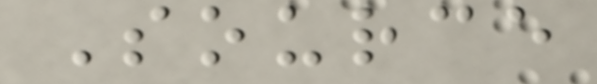Source
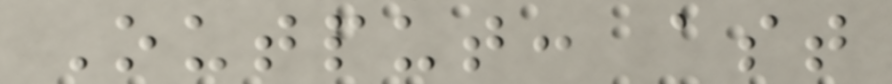Output: ast
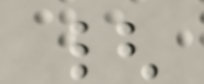{
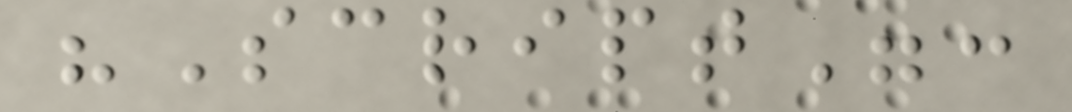"Script":
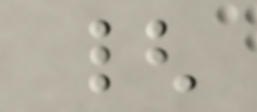{
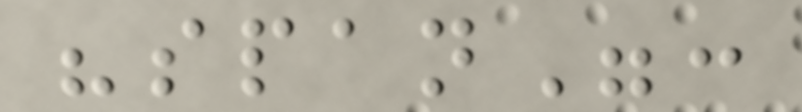"span":
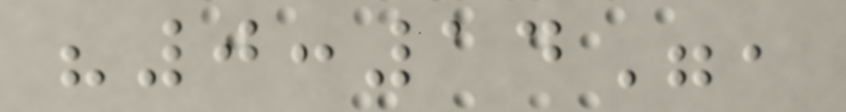"0:14",
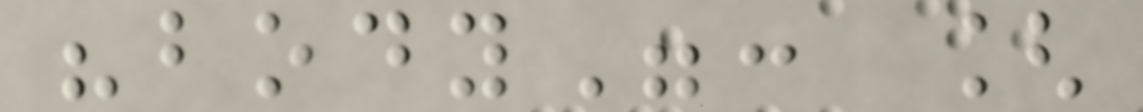"body": [
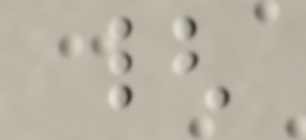{
